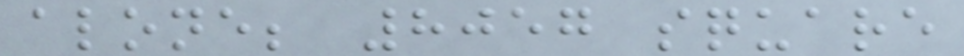alone; 8057 square
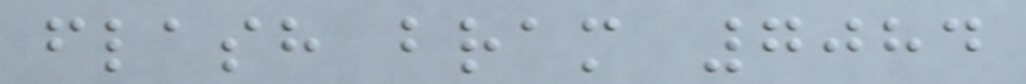flash bram 7084
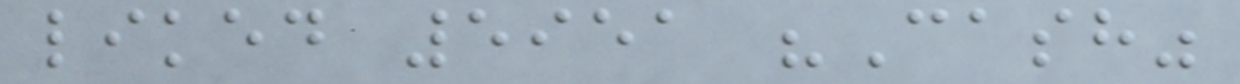liked 5951 "Cash"
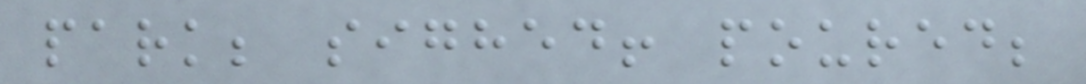park; sighed! poured;
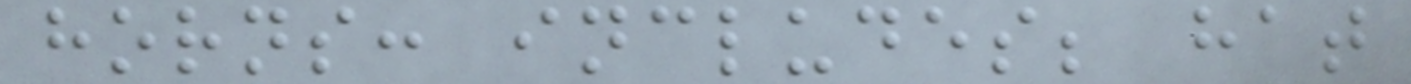horns: includes; hat
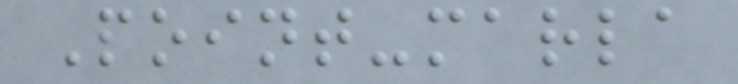Point-marla
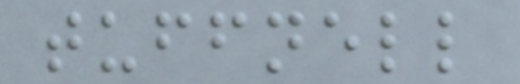tuffnell
